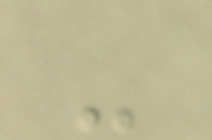-
